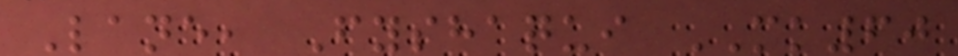Lane, Fyshaqui MK60
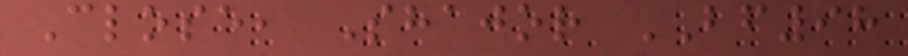Close, Shajor BF98
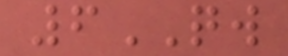6QW
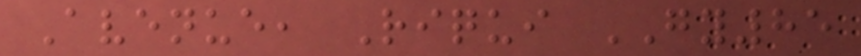Avenue, Riqui GY85
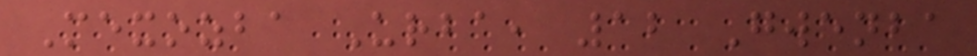Mexozba Urba, 12 Gwenba
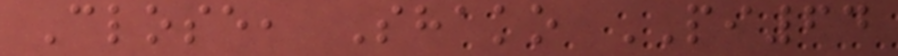Close, Shako PI64
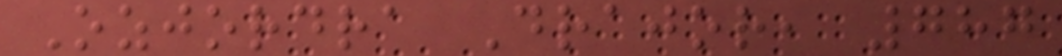Ozjordra Drajor, 787
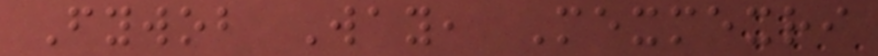Fywob Way, Mexmexri
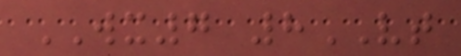WX7 8VT
